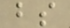bs
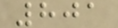801
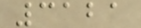3121
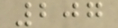207
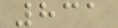831
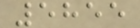5855
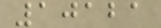10121
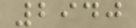2940
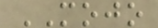MOJO
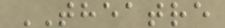THEATRE
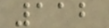112
